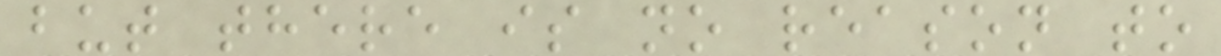but there is no reason to
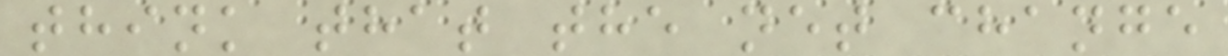think that the net change
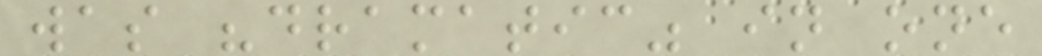was "dramatic" in one
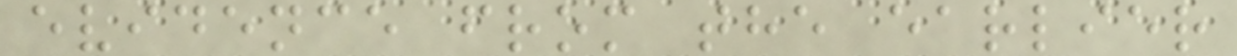evidence from the earlier
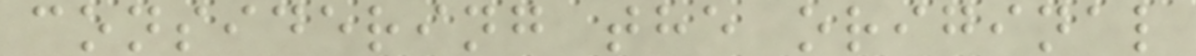considering the original
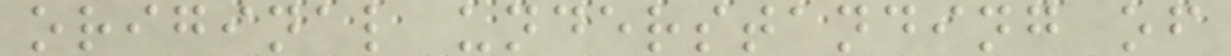original understanding of
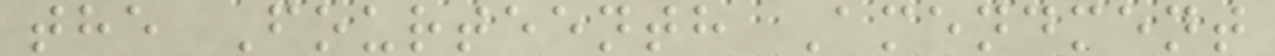the Fourteenth Amendment
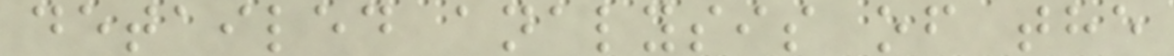detailed analysis of the
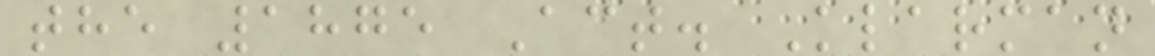the 1875 Act. Klarman
